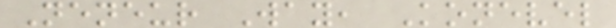Neneur Way, Konevel
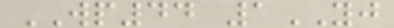WP44 1YJ
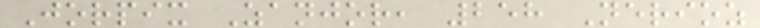Jorpix Zanjor, 258 Nerioz
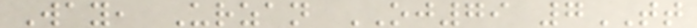Way, Urzan OJ79 7TT
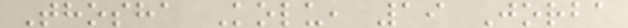Thosha Kolu, 19 Jorba
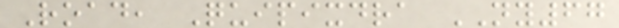Road, Quipixdra NY67
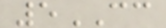5CC
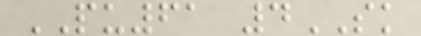PU61 4SK
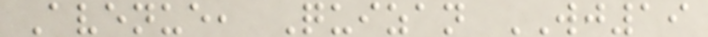Avenue, Quizan WJ19
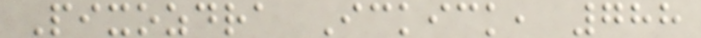Pixozdra Ickick, 788
